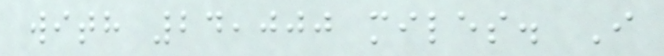with 24,000 miles. I
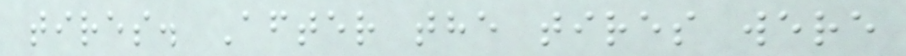tires. After the tires were
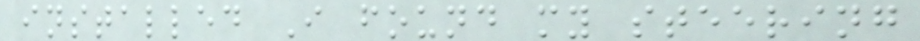installed I found my steering
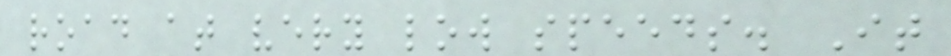road at very low speeds. It
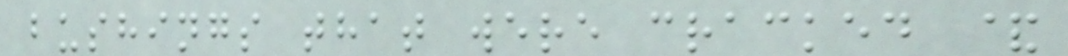bushings that were cracked &
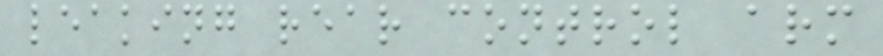leaking rear control arm
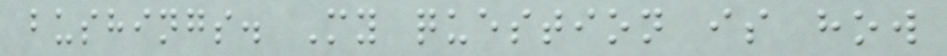bushings. My question is how
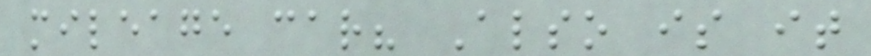mileage car? Also is it
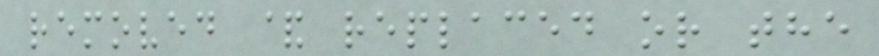removed & replaced or the
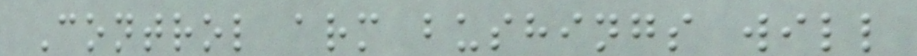Control arm bushings will
